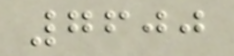7600
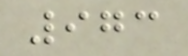973
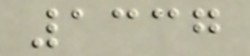1337
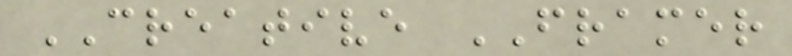CREATIVE FRAMER
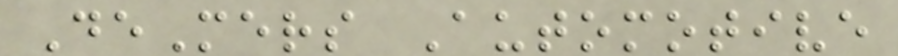DeMers Automotive
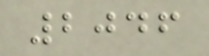2046
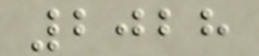2028
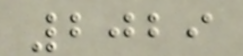2029
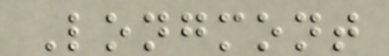Longmont
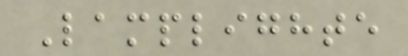Lamplighte
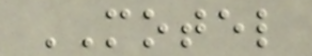MOTEL
